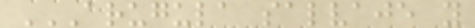ARUGULA SALVAJE Y
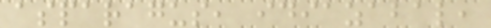asparagus, idiazabal,
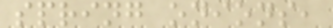spring onions,
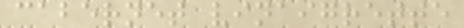cabernet vinaigrette
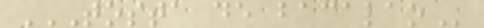TOSTA DE BACALAO
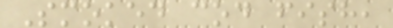Smoked cod fish,
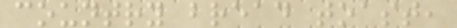country bread toast,
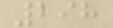298
